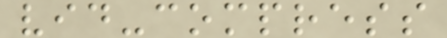vid-compress
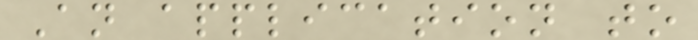An application to
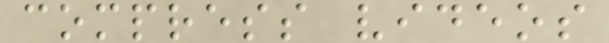compress videos
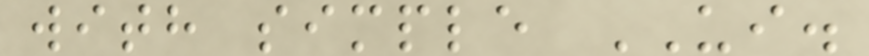with simple UI.
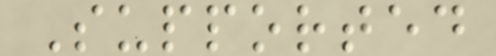Supported
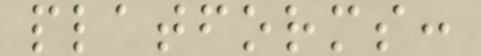platforms:
